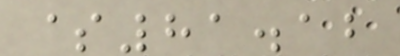$81.12
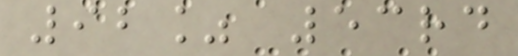92% 53rd
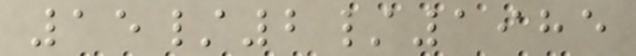15/2/1985
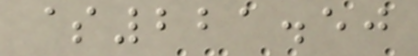$221.50
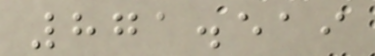871.519
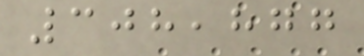308,877
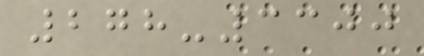278-3300
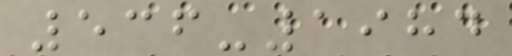536-1984
